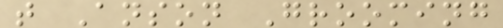t Anson Grooming
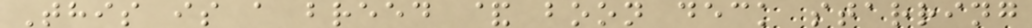This is a breed & boon deck starring
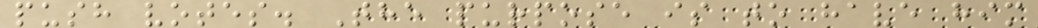push votes. The purpose is to have him
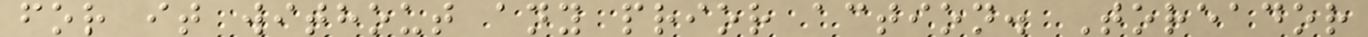for it without any prior action. Toreador
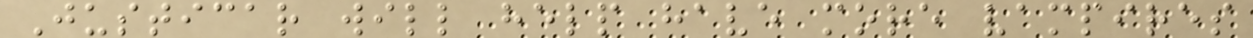Justicar will help have more vampires
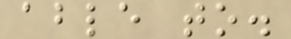able to.
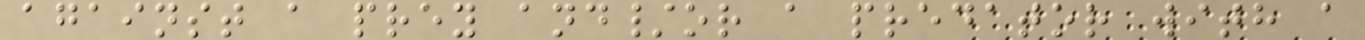against a prey and/or a predator with a
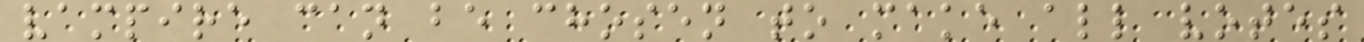vampire can be chosen to make all votes
